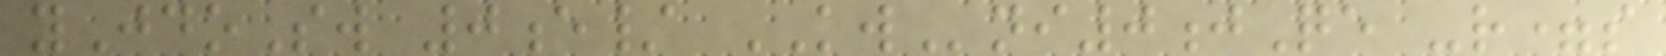yJdoSw 0e/ KWni0jQe -r=s
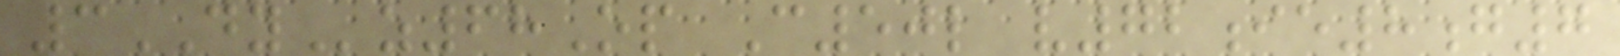3DYz68Op C50l v72ie8g7
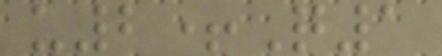u2+Q1
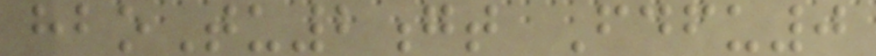hboTu2gt Fdfu0
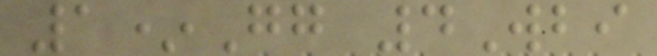1*Gg 4Wbi
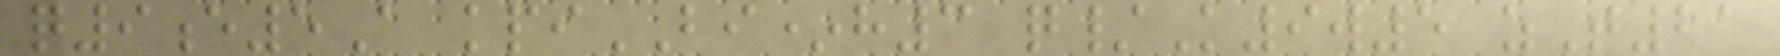q9e5A kpiBI*h3 q/K9w5 zT21
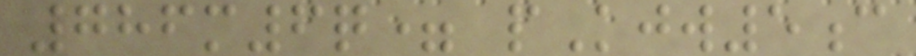786m6q= pKjw5c
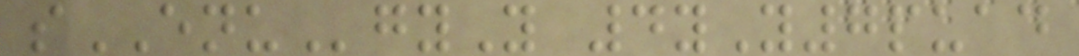sENUgyY 4yY7puad
